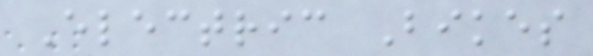Electric Bikes
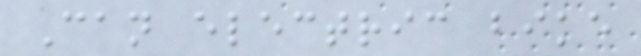Can electric bike
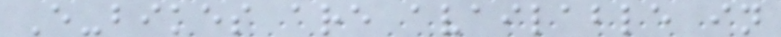E-bikes are available in
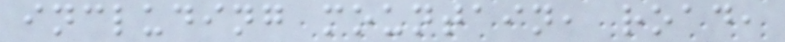including mountain, road,
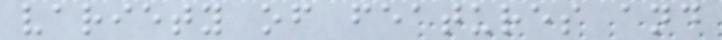variety of features and
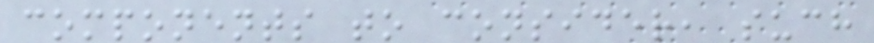components to consider, such
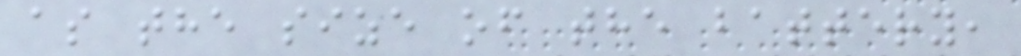as the size of the battery,
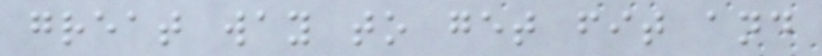great way to get fit and
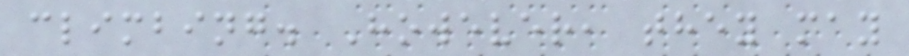climbing. However, they may
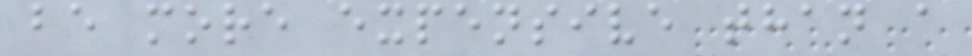be more expensive than a
